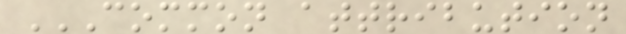COMMON ATTRIBUTION
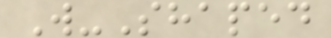W-Shaped
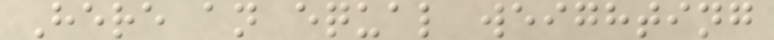Here an equal weighting
